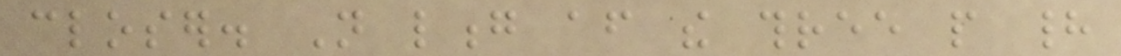closer. Not long after the three people had
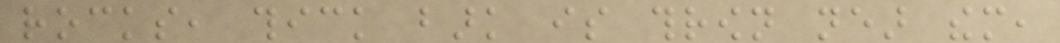rocks, thick bark is thrown near them,
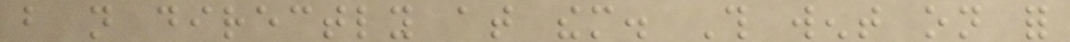but not directly at them. This went on for
